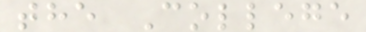the College
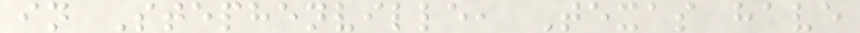in Stephenville, Texas have
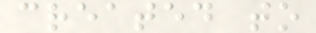created to
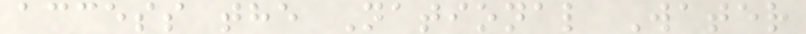access the National Water
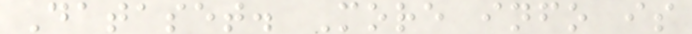Dataset. More info is
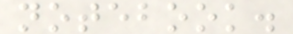notebook.
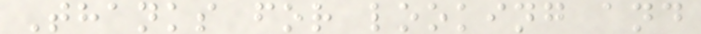Thanks for looking and
